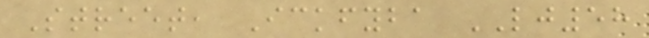Street, Ickfyba LJ58
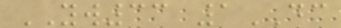YW33 1DC
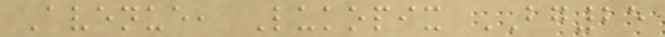Avenue, Lukopix BG25
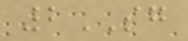2SG
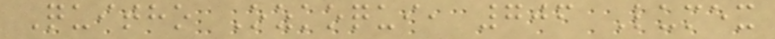Quitho Ozkoqui, 706 Lumex
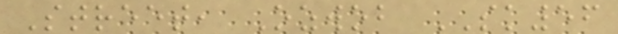Street, Ozwob SK56
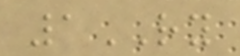1RY
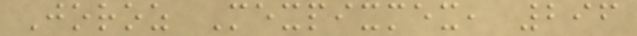Joroz Mexpixmex, 296
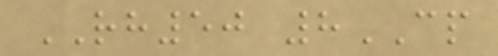RH50 8CP
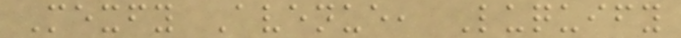Mexfy Avenue, Luquify
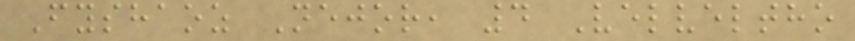Fyshaoz Nejor, 4 Velveltho
